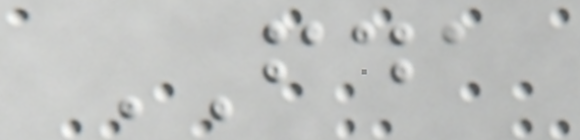FDA
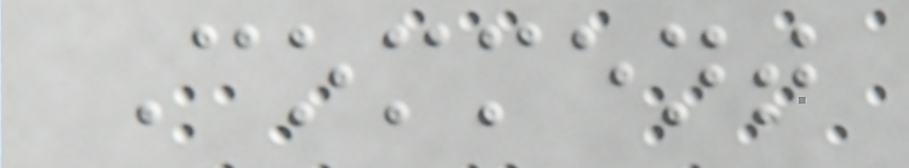Comment
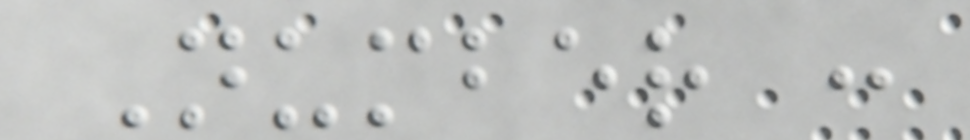Number :
